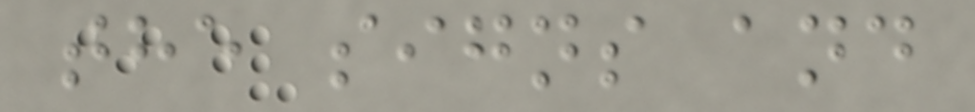the signs and
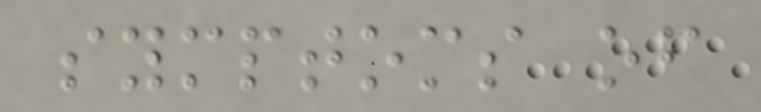symptoms of
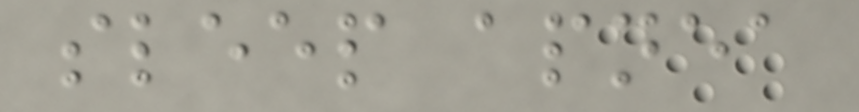sleep apnea
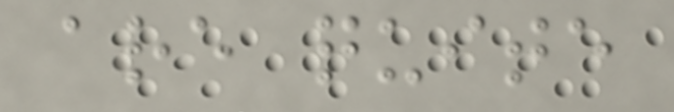are quite
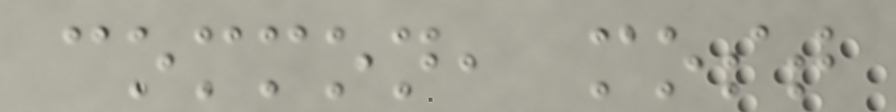common, most
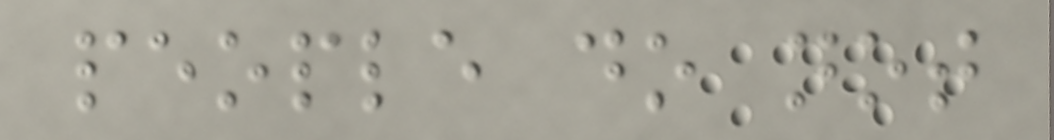people do not
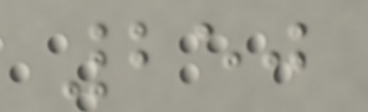250
